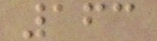163
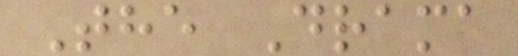The Drama
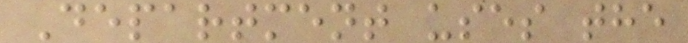Department uses the
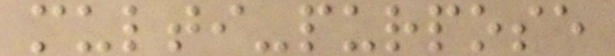multi-purpose
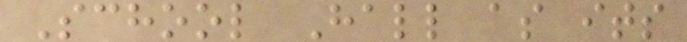School Hall as its
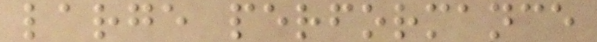large performance
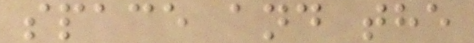space and the
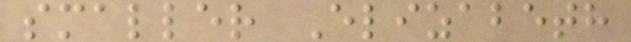smaller Elizabeth
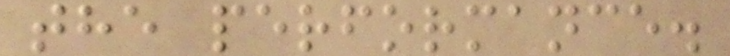the performance.
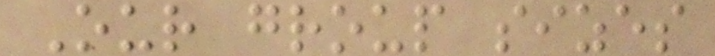Our group sizes
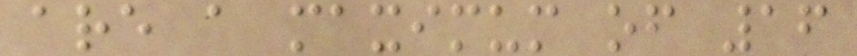are a maximum of 16
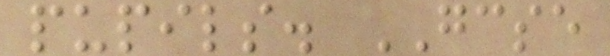pupils. GCSE
